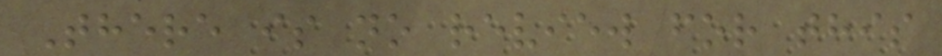There is no review for this
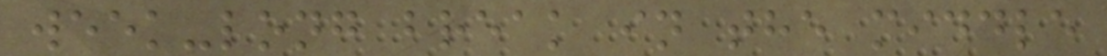week-long break in the middle
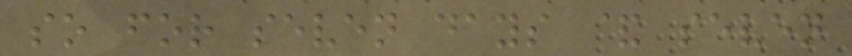so for seven days & seven
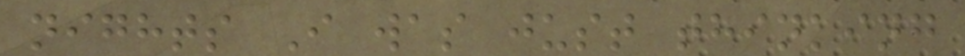nights I was just thinking
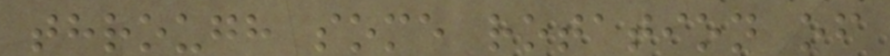through some rotation of
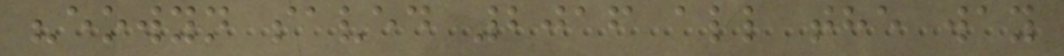"eowyn saved 2016 all the way
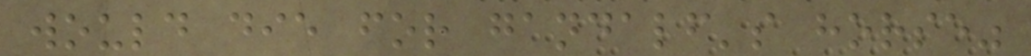would die for gandalf's horse"
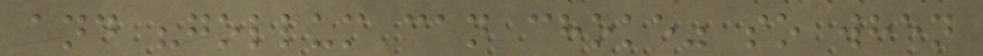and "gollum can choke" so when
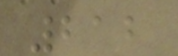212
